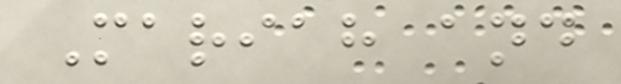Mariah and
